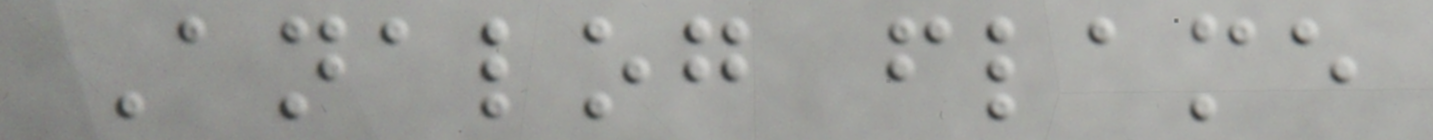Analog flame
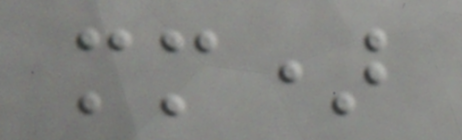mm)
